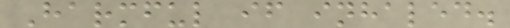Harmful if inhaled.
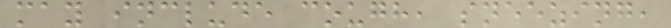may include cough, sneezing,
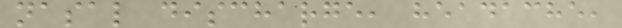nasal discharge, headache,
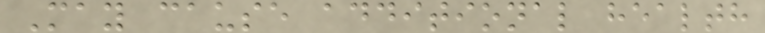May cause additional health
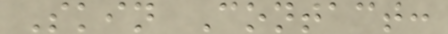Skin Contact:
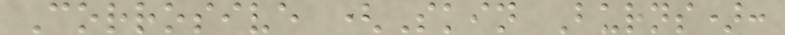Corrosive (Skin Burns):
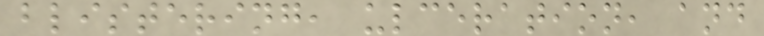blistering, ulceration, and
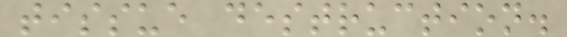tissue destruction.
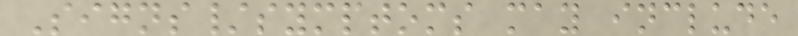Signs/symptoms may include
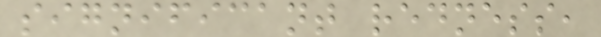significant redness,
